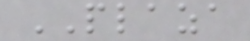PLAZA
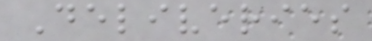Deliveries
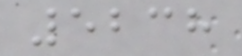5238
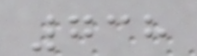738
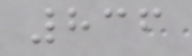836
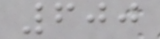600
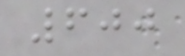600
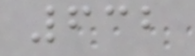632
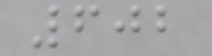602
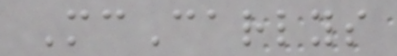McCarlys
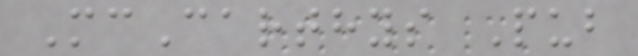McCarthys Pub
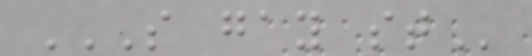S GAY ST
